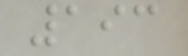193
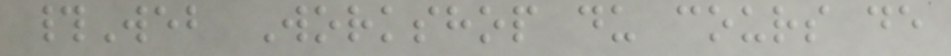#Web Workshop du cours de
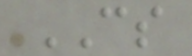CS
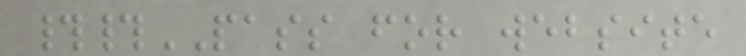##PASS for website
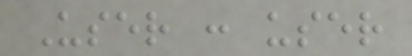User : user
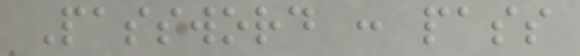Password : pass
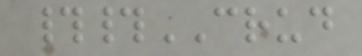##CRUD
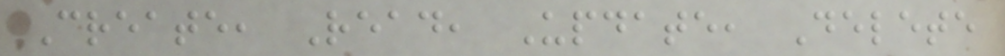Create, Read, Update, Delete
